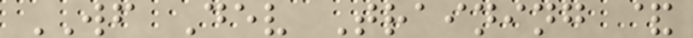WF Dev Training &
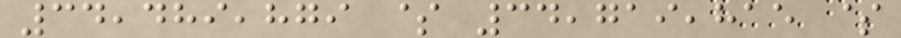34,489,879 $ 34,719,815 $
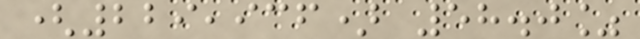(229,936) 58.0%
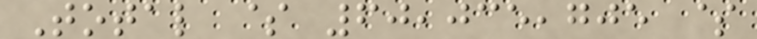Total $ 60,035,705 $
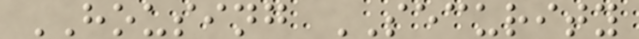HOUSING SECURITY
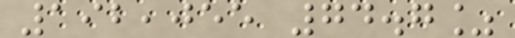192,055 74.7%
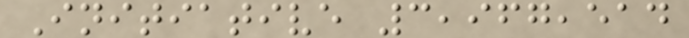Initiative 3,967,514
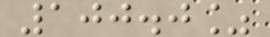100.0%
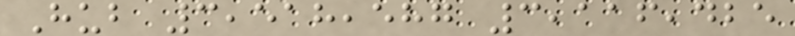Hub 3,518,587 3,116,425
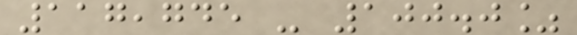117,745 - 100.0%
